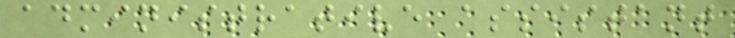administrative assistant
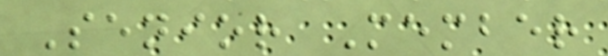Senior Member
